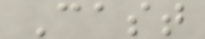Cast
